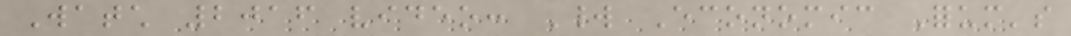Watch 2016 video: World Economic Forum's
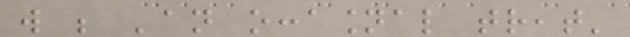will be 'an occasional treat'
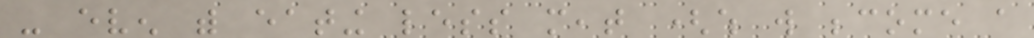- even with eating less meat (which will become a
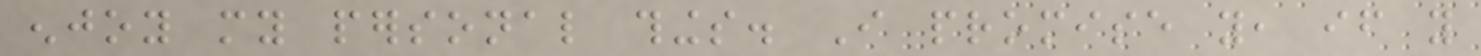enjoy my personal things. I promise you, if you
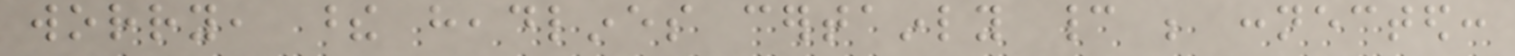worry, these headlines certainly cannot be connected:
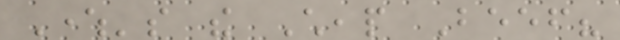Where's the Cheap Beef?
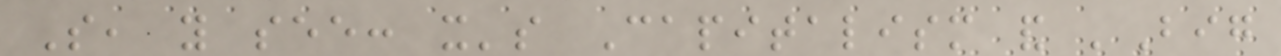So, you see: it's Capitalism and 'Big
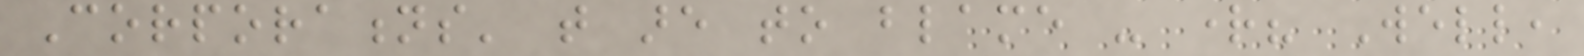Corporations' that are to blame - right? Well,
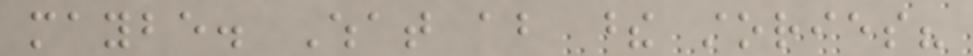maybe. What about these stories?
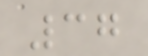37
